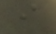i
